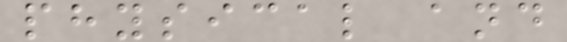physical and
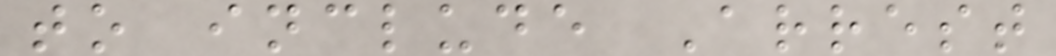to include Arrest
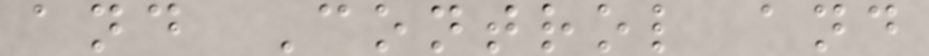and Control and
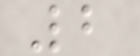2
